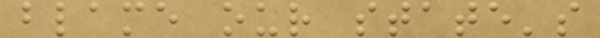blame our state's
